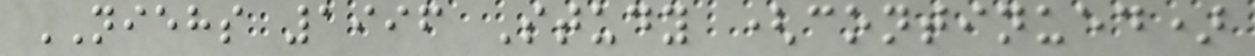NIEHS 1996 Study (continued)
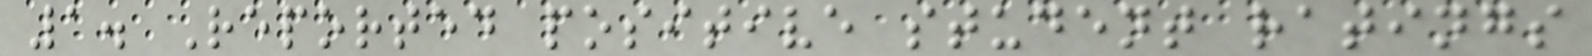1. Reported positive student ratings
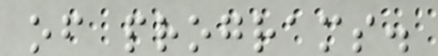of programs.
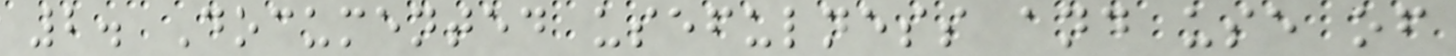2. Documented usefulness and use of
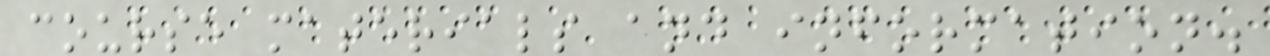course materials and information.
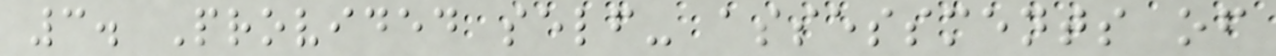3. Provided self- assessments of
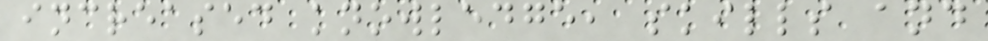increased knowledge, skills and
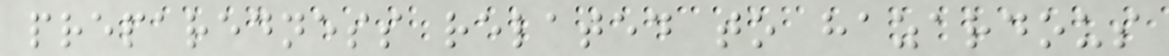preparedness related to hazardous
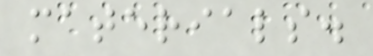materials.
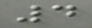4
